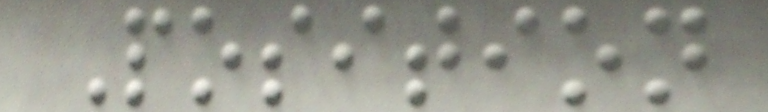Position
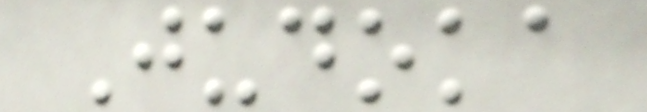Judoka
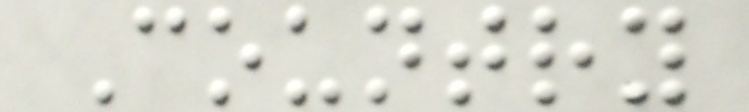Country
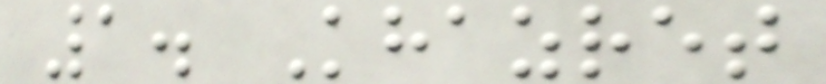1. Khazret
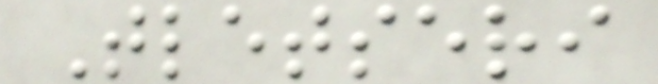Tletseri
